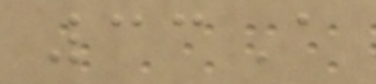33A
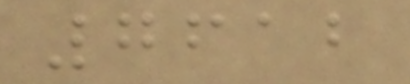7612
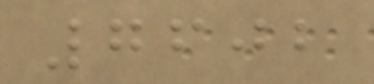7602
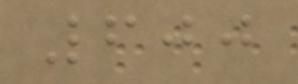600
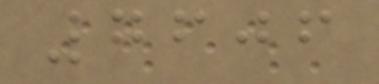7606
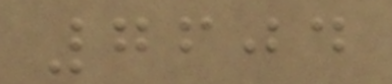7604
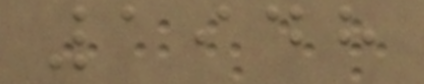1948
